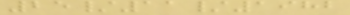25/11/1982
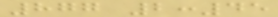877 2:45
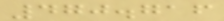470.716
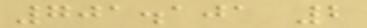701.101 2
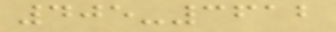405-3612
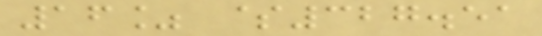16% $327.51
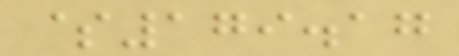$179.17
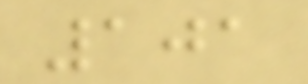101
